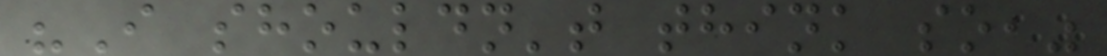"I shouldn't think so,"
